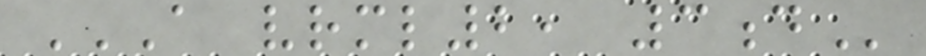A VRML2, 3D
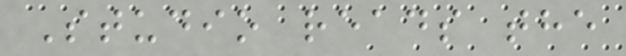Studio reads the
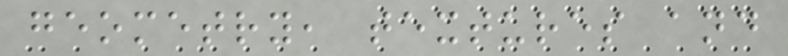geometry, textures and
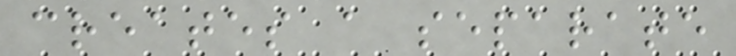creates a separate
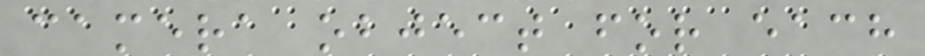camera object for each
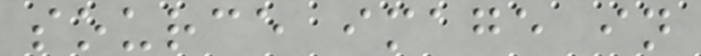source image in
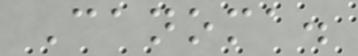Canoma.
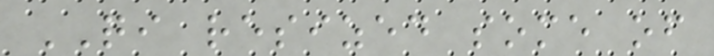QI resized some of
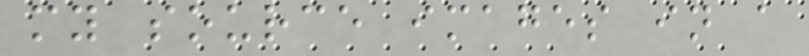my source images in a
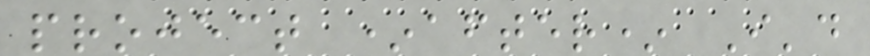project *after* I'd
